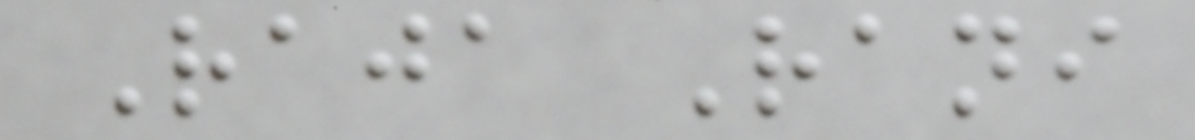Raja Rani
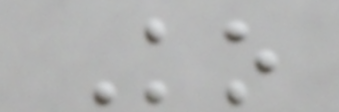Ko
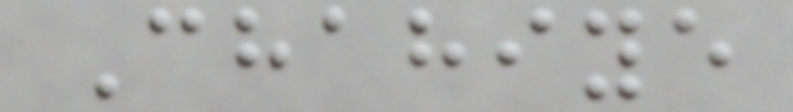Chahiye
